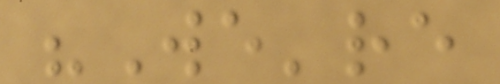"We're
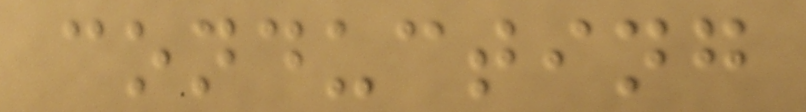conducting
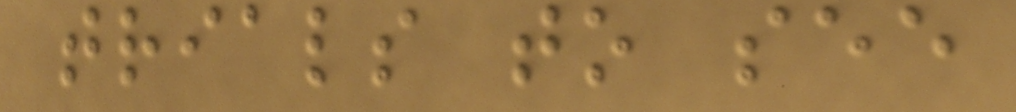trials to see
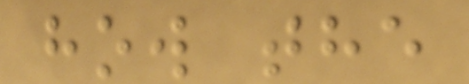how the
